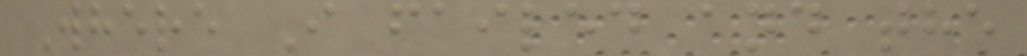Where I failed and the
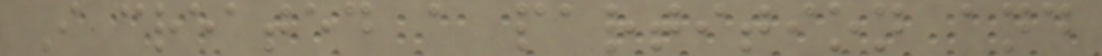I created a partition and
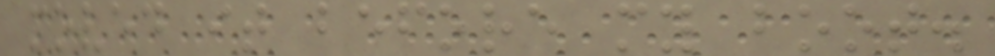moved it before my boot.
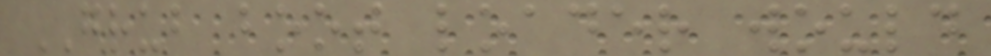GRUB boot loader would
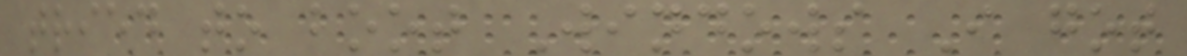tried to boot Windows I got
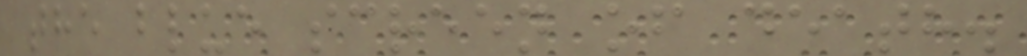the blue screen of death.
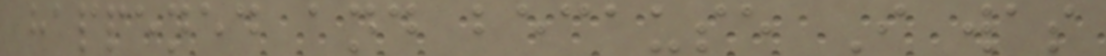happened and because I was
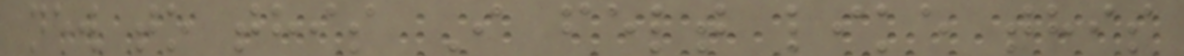new to this I felt like this
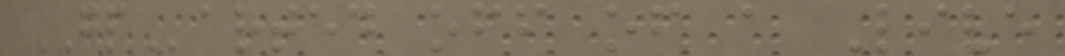GParted off of a Live
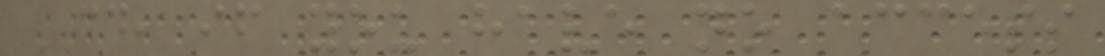CD, if you have no access
